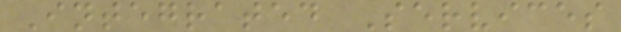Integrated Services
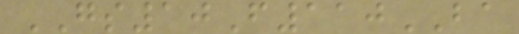GS10F110BA
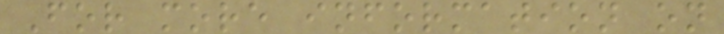For more information on
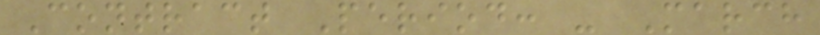Contract Period: - March
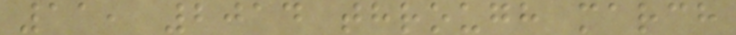11, 2014 through march
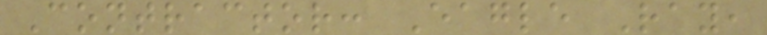Contractor: Eagle Ray,
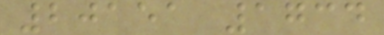20151 1734
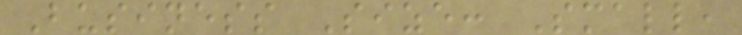Business Size: Small,
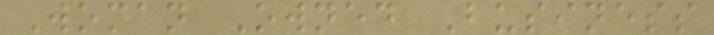Woman Owned Business
